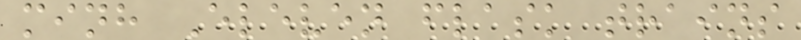minh Eleven flask trains
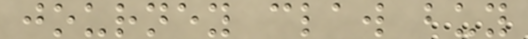journey claw buy
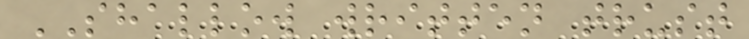SHALLOW written trust
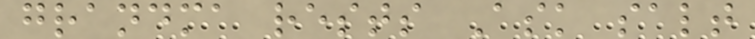grandma rests Ask salt
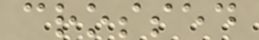crossed
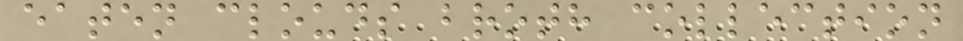eaten clouds broth collection
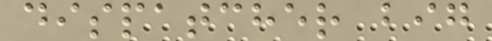dispatcher big
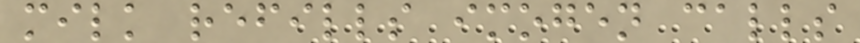milk refills imogen calls
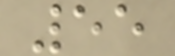55
